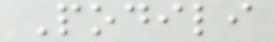Podili
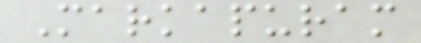Markapuram
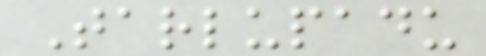Tarlupadu
